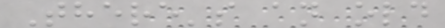There's an old
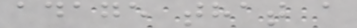adage that a
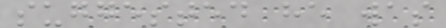suggested he was
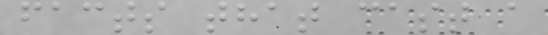facts that cast a
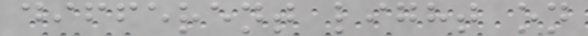different light on
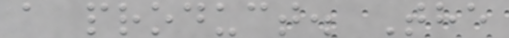a product. The
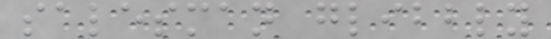salesman glibbly
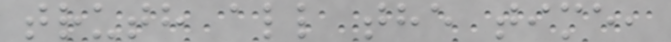truth all the time,
